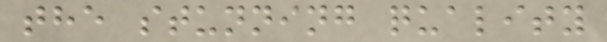the stunning quality
